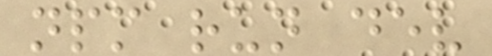npm run dev
